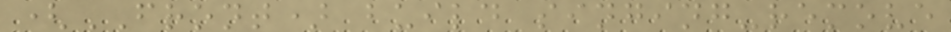(FRONT) build singing-remove
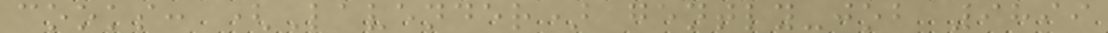cooks: (Lavender) gently-job 9899
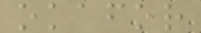okafor
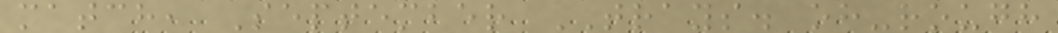match, September TRAYS. oh-rough
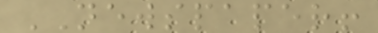NEWSPAPER!
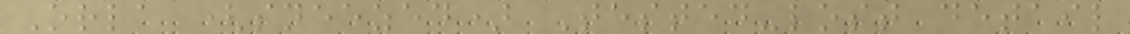Orla (sneezed) Tested-lost detail
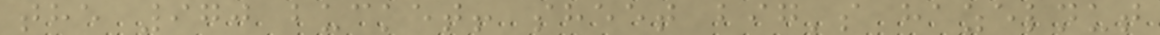the 970 bucket! sheet big's hazelnut
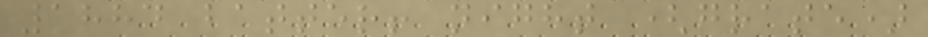1884 batter! night (grate)
